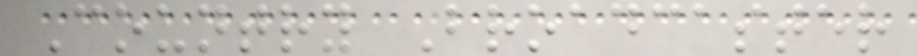Country Broadcaster
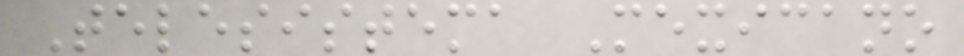Telesistema Mexicano
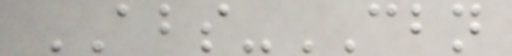ABS-CBN
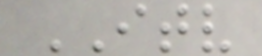ITV
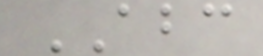ABC
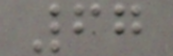67
